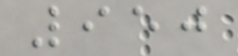950
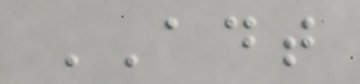ADT
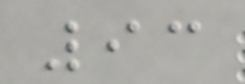93
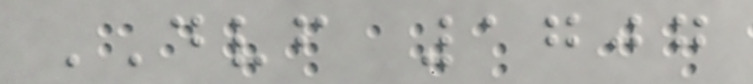DVF 1707
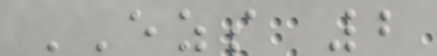EZS 2
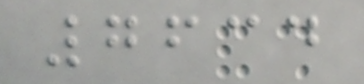7634
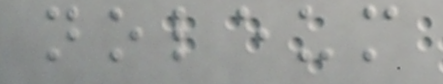noleum
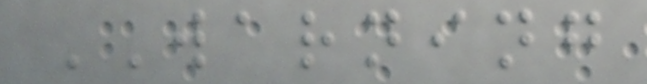WARNING
